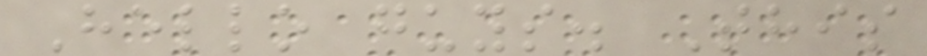Hello guys. This
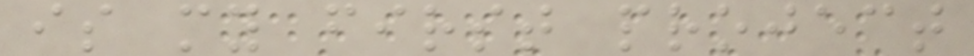is my first project
